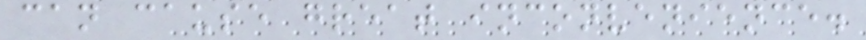can cause great inconvenience.
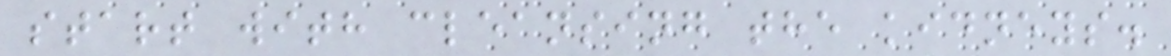start with cleansing the kidneys.
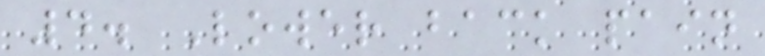4. Lower back pain
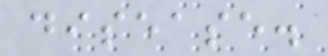disease.
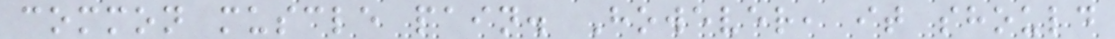common muscle pain. However, it should
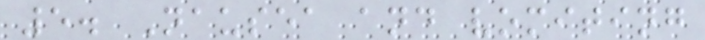5. Nausea and vomiting
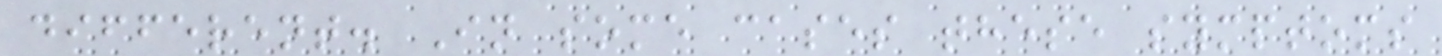different. In some cases these symptoms
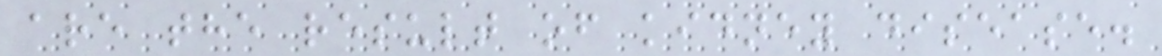are the result of kidney disease.
